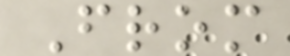From
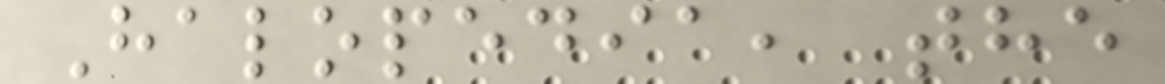Halopedia, the
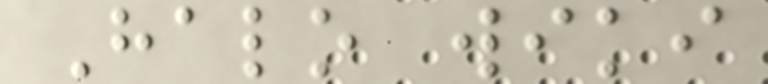Halo wiki
